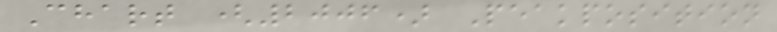Chart (2006) Peakposition
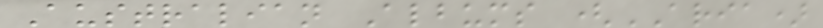Australian Albums (ARIA)
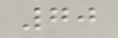70
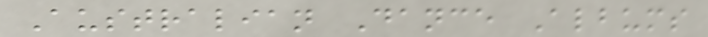Australian Dance Albums
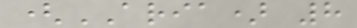(ARIA) 8
